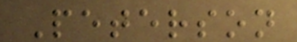Peterson
